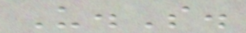U.S.
